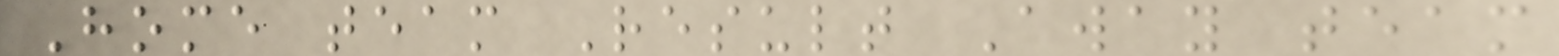Home team Result Away team
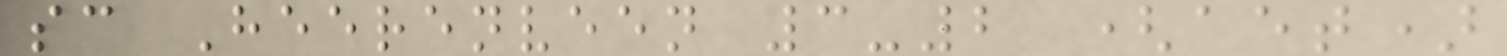sc Heerenveen 3-2 (aet)
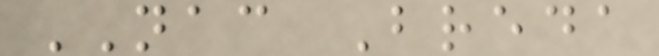NAC Breda
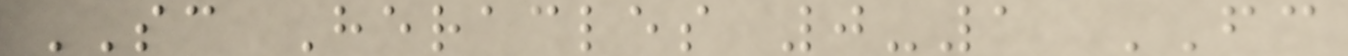SC Heracles 0-1 FC
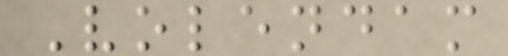Volendam
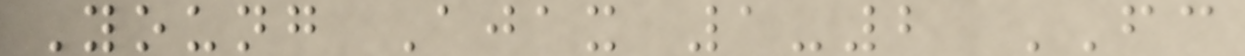Young Ajax 1-2 FC
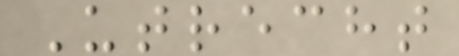Utrecht
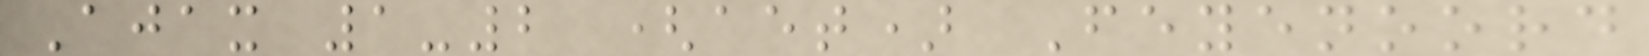Ajax 1-2 (aet) Feyenoord
